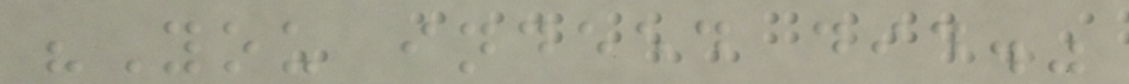"You indeed did."
